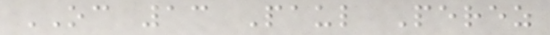OC 13 Paul Perez
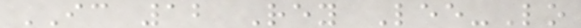IC 12 Rey Lee-Lo
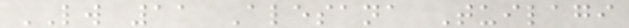LW 11 Alesana Tuilagi
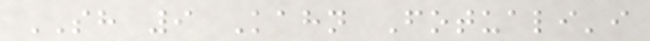SH 9 Kahn Fotuali'i
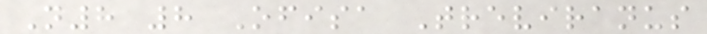N8 8 Ofisa Treviranus
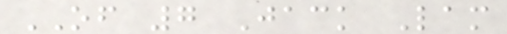OF 7 Jack Lam
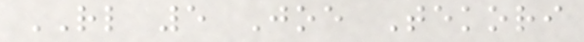RL 5 Joe Tekori
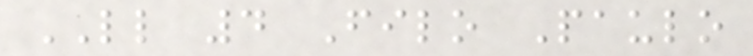LL 4 Filo Paulo
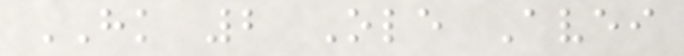HK 2 Ole Avei
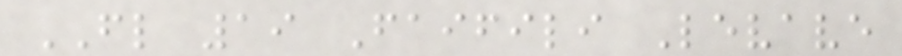FL 19 Faifili Levave
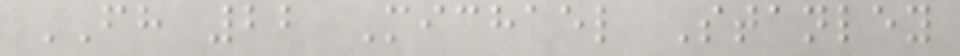FH 22 Michael Stanley
